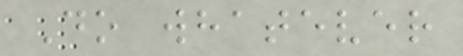Do whatever
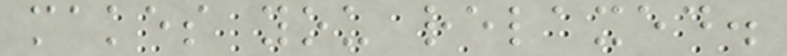makes you relaxed.
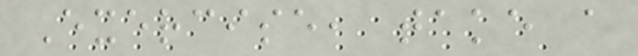Exercise, take a
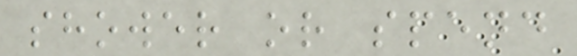shower or spend
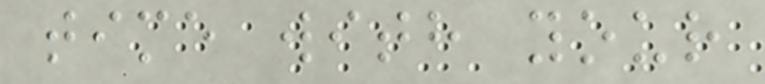time with your
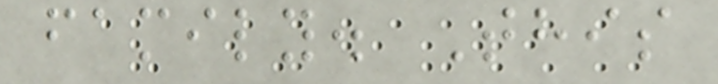family. This
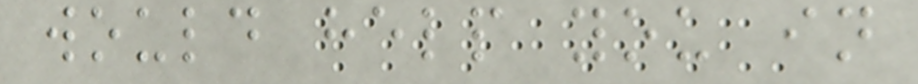would help you in
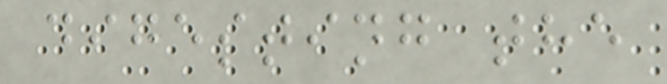digesting the
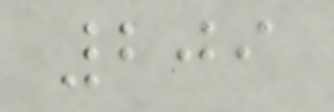209
